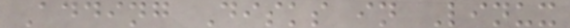Adding Disks in Linux
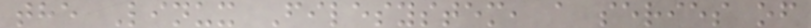the Linux Filesystem, a series of
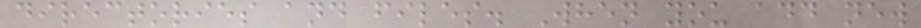directories and files. When you add new
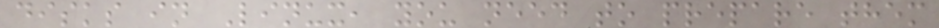disks in Linux, you need to prepare them
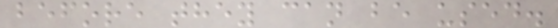before they can be used.
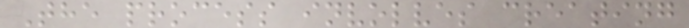The process involves creating
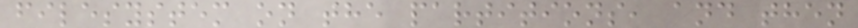filesystem on the partitions, and then
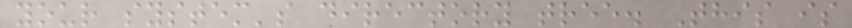your system's directory tree. This is
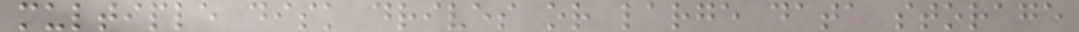multiple disk drives or large data storage
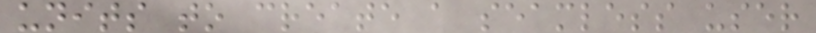units to create a seamless user
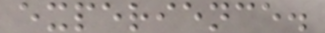experience.
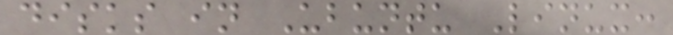disks in Ubuntu Linux:
